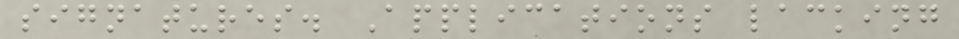signatures. Applications lacking
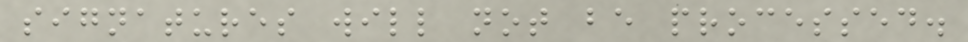signatures will not be processed.
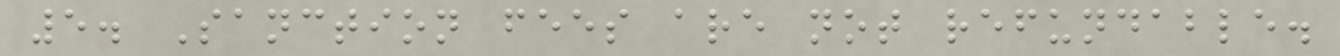5. Sanction fees are not refundable.
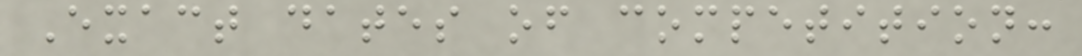Exact dates of competition:
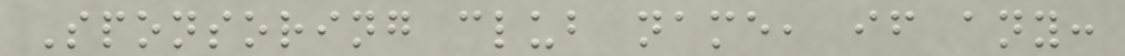Sponsoring club name, if any:
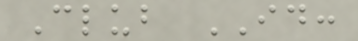Club ID:
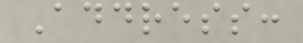Address:
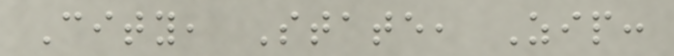City, State, Zip:
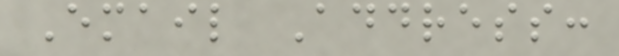Email Address:
